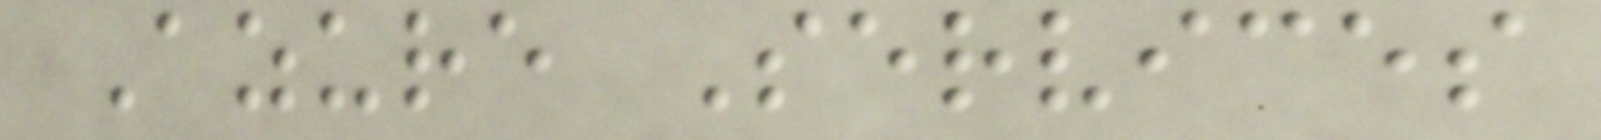Azure Services
